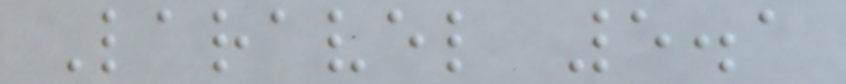Laravel 5.1
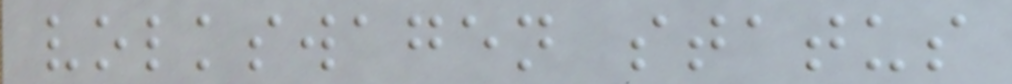volkswagen status
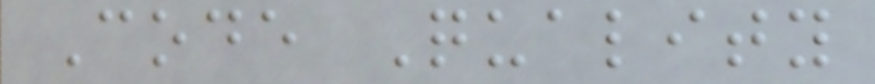Code Quality
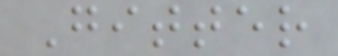Gitter
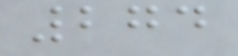274
